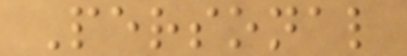Personal
